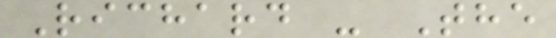Richard - The
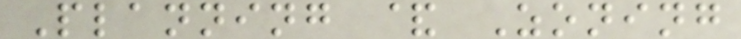Planning & Zoning
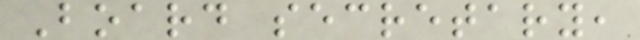Board secretary,
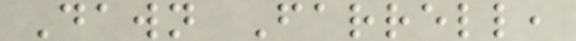Dawn Farrell,
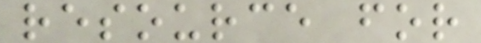resource for
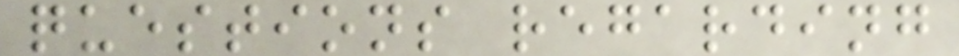questions regarding
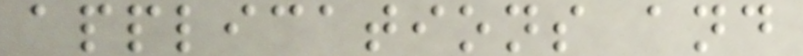applications and
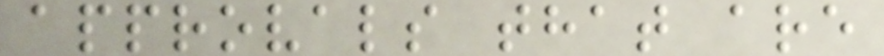approvals that are
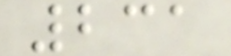231
